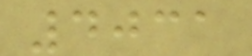4031
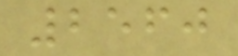2560
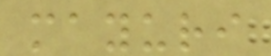mayuri
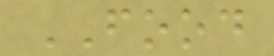FOOD
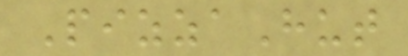PizzaHut
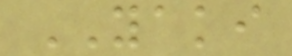YAKI
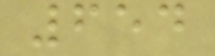654
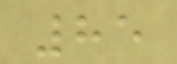85
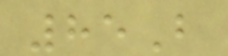85B
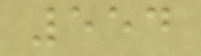554
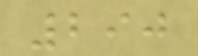290
